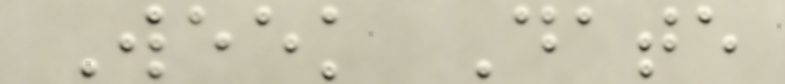Week Date
